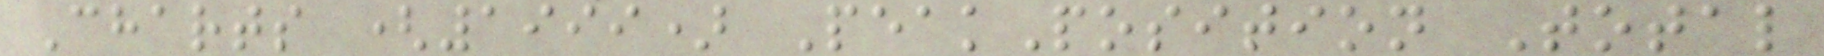Charts (1999) PeakPosition Total
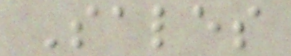Sales
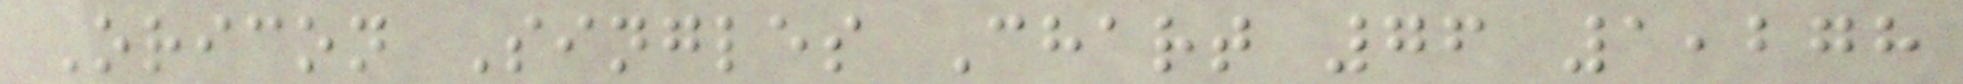Oricon Singles Chart 76 1,278
